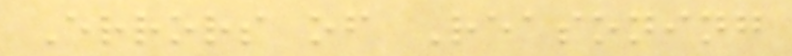Errors of Reasoning
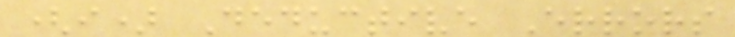(i) Deductive Errors
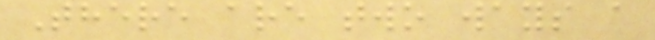There are two ways a
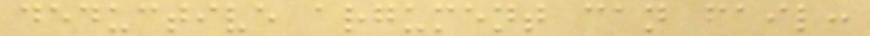deductive argument can fail:
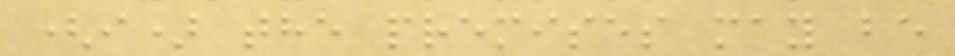(i) the premises may be
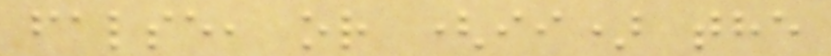false, or (ii) the
